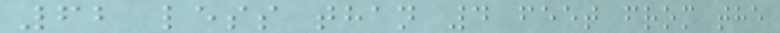62 less than 4 feet from the
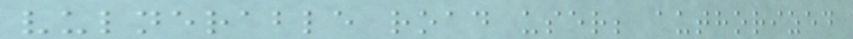vulnerable road user; authorized
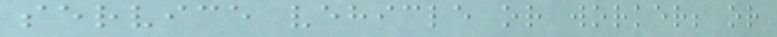service vehicle or worker; or
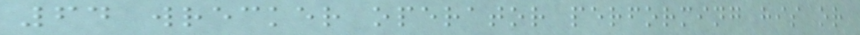64 wrecker operator performing his or
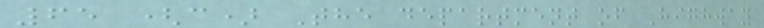65 (c) The department of Highway
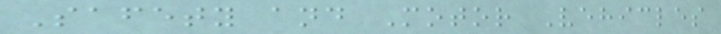Safety and Motor Vehicles
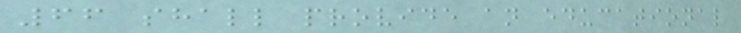66 shall provide an educational
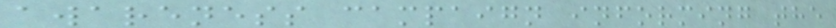awareness campaign informing the
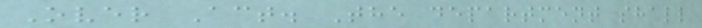Over Act. The department shall
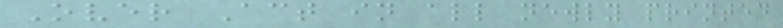Over Act in all newly printed
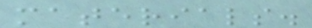materials.
